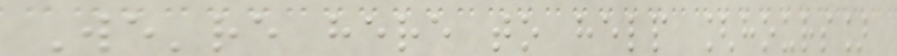We're here to help [hours]
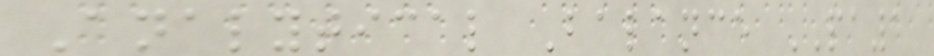Analytical Balance PA1
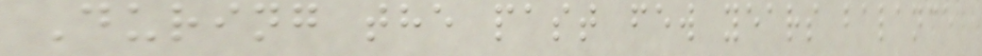During the past few years balance
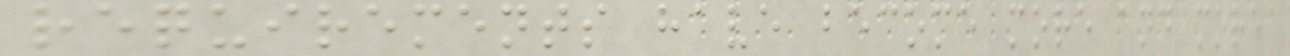requirements have become more and more
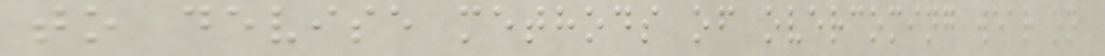to devise methods of overcoming wear on
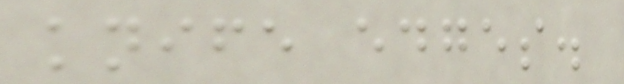knife edges.
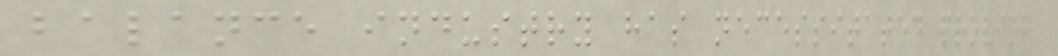balance industry has necessitated proving
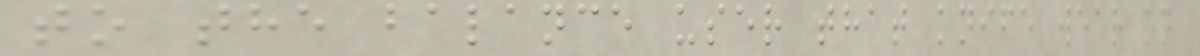to the balance user that knife wear on
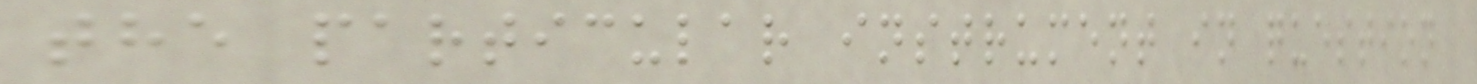the particular instrument in question
